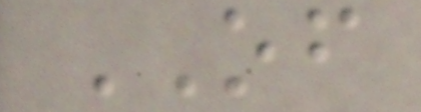OF
